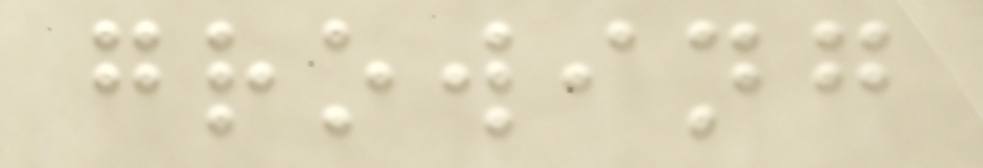growing
